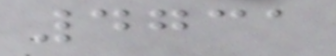4731
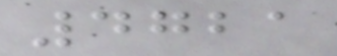4721
